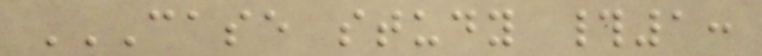CASE STUDY #1:
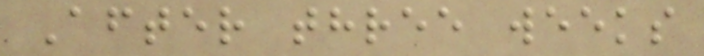After three weeks
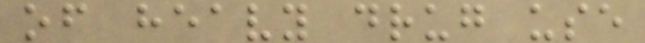of heavy drug use
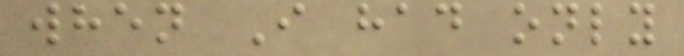when I had only
